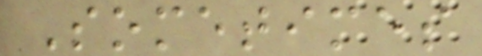Sometimes
